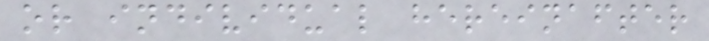or individual hereinafter
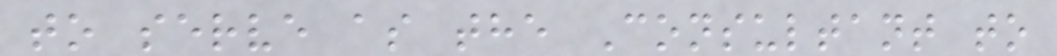to serve as the Consultant to
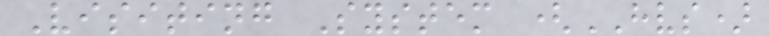Visiting System (HVS)
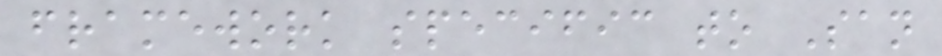framework specific to San
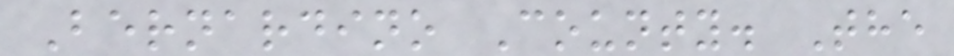Bernardino County. The
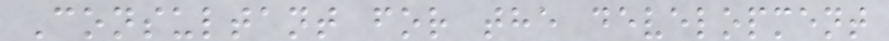Consultant for the development
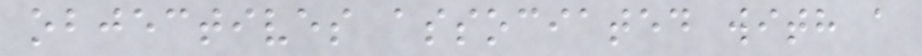objectives associated with a
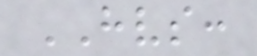HVS:
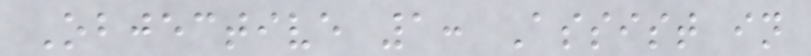Objective 1: Assist in
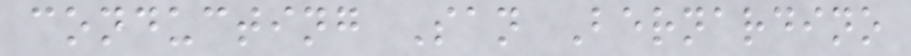conducting San Bernardino
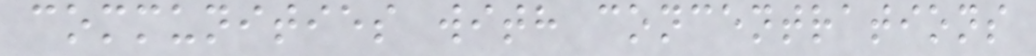communities with concentrations
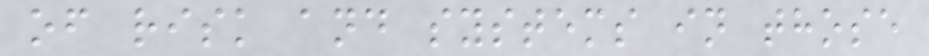of risk and systems in those
